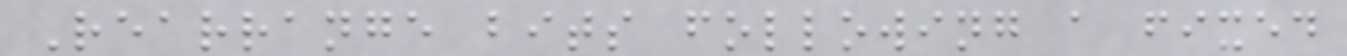Rearrange bits following a fixed
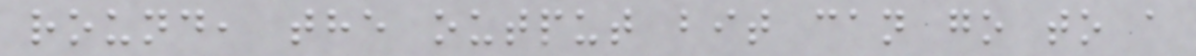round, the output bit can go to a
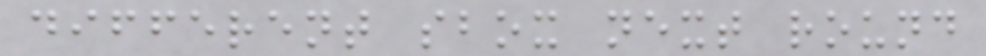different sbox next round
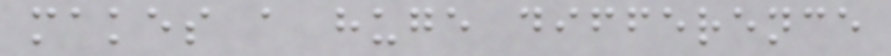makes a huge difference
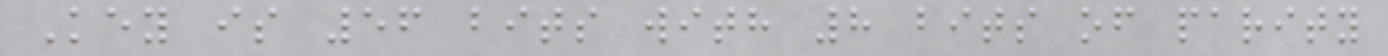Key is 56 bits with 8 bits of parity
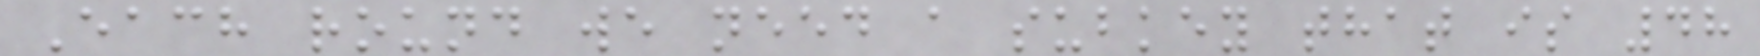Each round we need a subkey that is 48
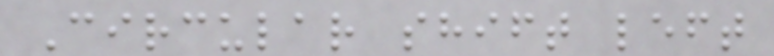Circular shift left
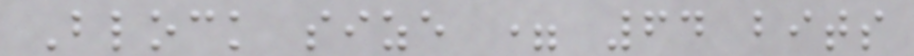Block size = 64 bits
